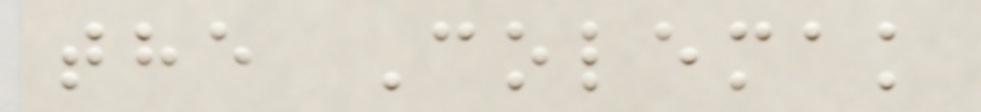the Colemak
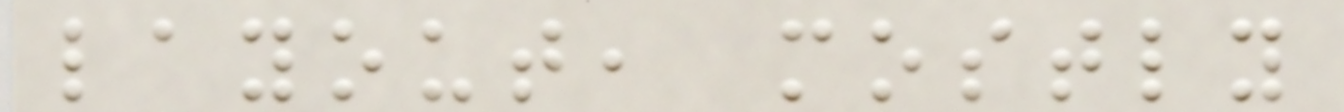layout, mostly
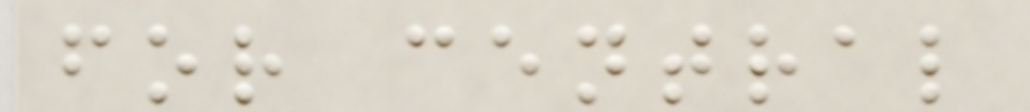for central
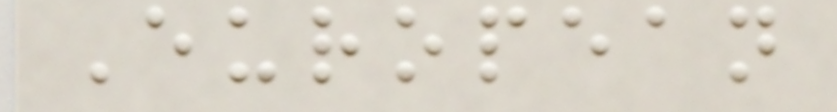European
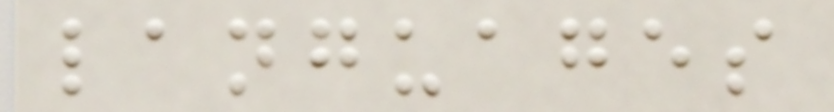languages
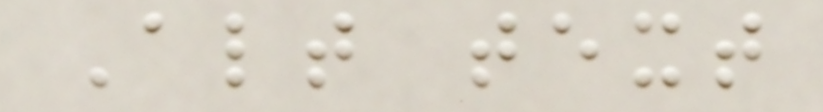Alt text
